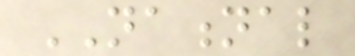NATIONAL
